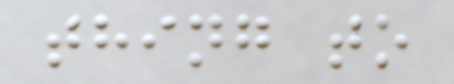thing to
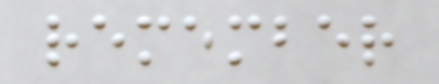remember
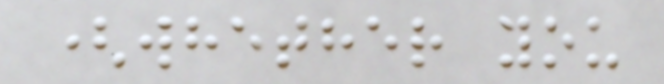(whether you
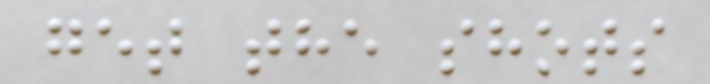get the shots
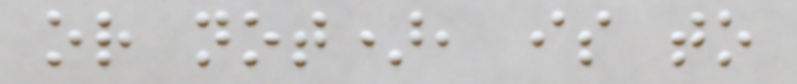or not), is to
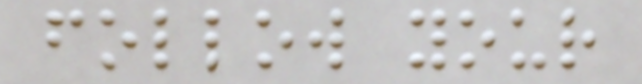follow your
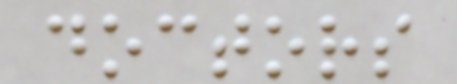doctors
